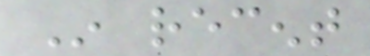In recent
